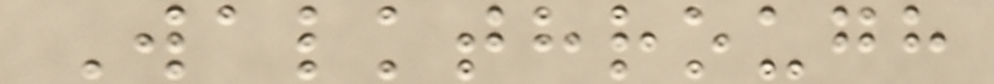Walkthrough
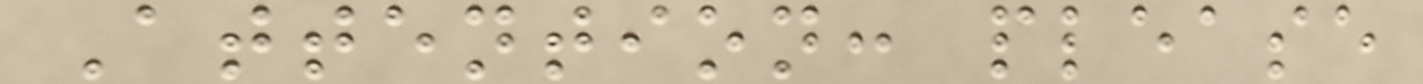Attention: please
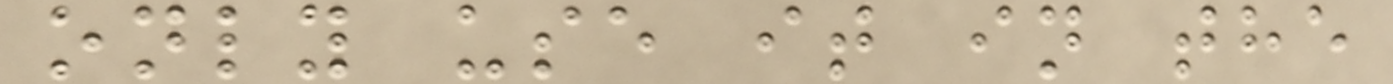only use it in the
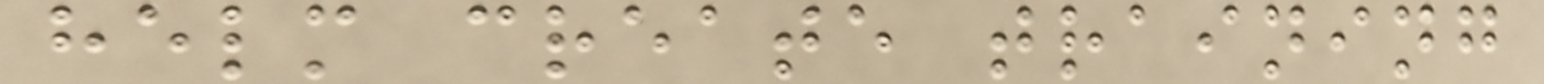helm create training
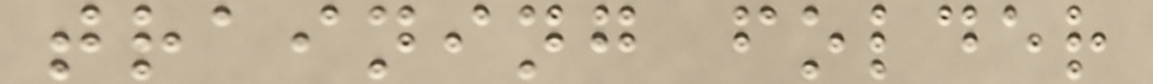training folder
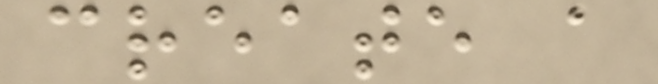create a
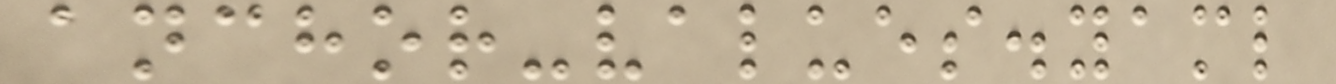anchor-values.yaml
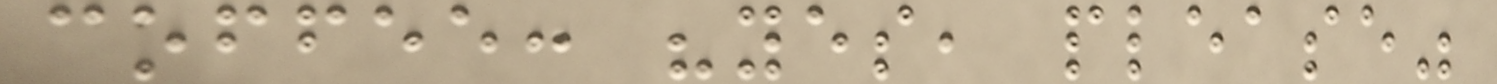coffee: "yes, please"
